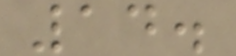14.
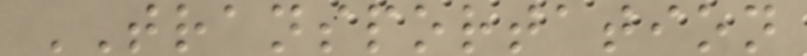TRANSPORTATION
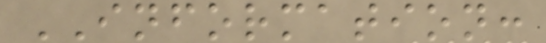INFORMATION:
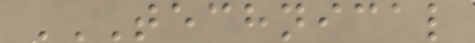TECHNICAL
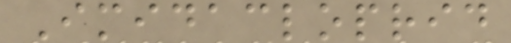Imidacloprid
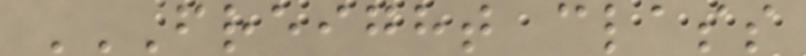FREIGHT CLASS
